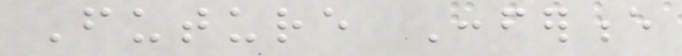Future Conference
